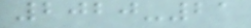2020-21
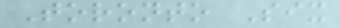Toronto Six
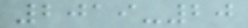2019-20
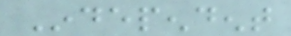Independent
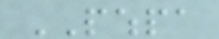PWHPA
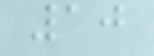10
